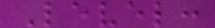Level:
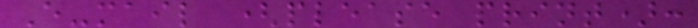E-mail (please print):
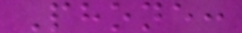Phone:
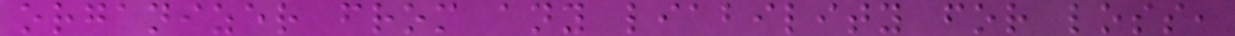organizer from any liability for loss,
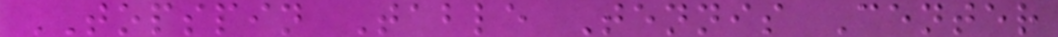TOPSPIN Table Tennis Center
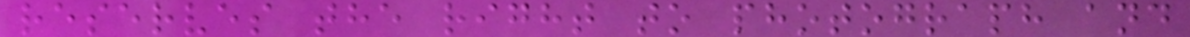reserves the right to photograph and
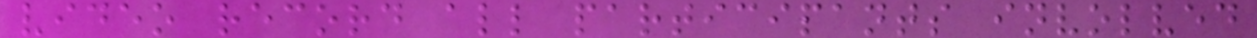video record all participants involved
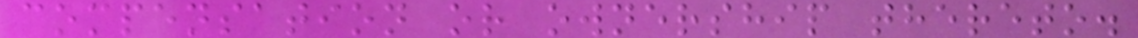compensation or ownership thereto.
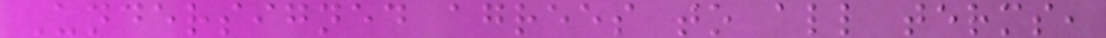Undersigned agrees to all terms,
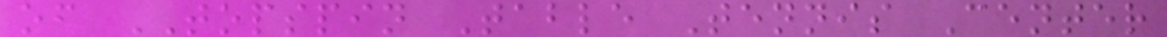of TOPSPIN Table Tennis Center
